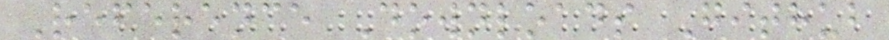Reference Downloads Github
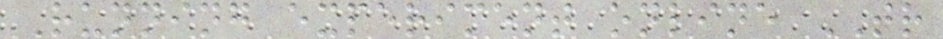Running experiment online TR
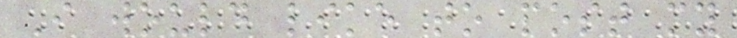I would like to post my
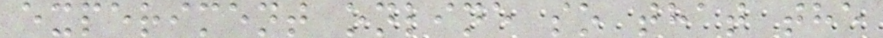experiment online so that the
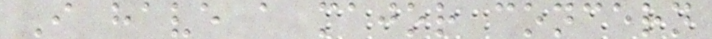I have a major concern
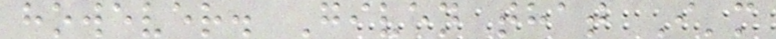however. Given that I'm
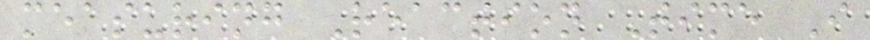measuring Reaction Time I
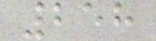258
